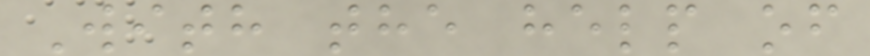With the help of
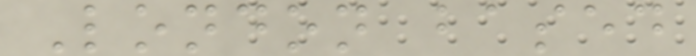London based
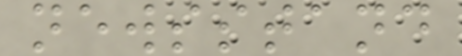newsstand
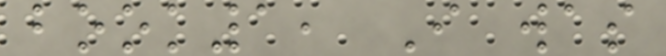book1, I was
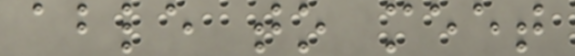able to meet
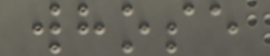whose
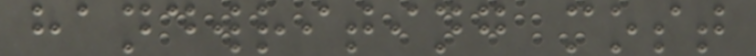handwriting most
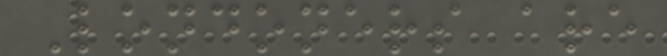Londoners are
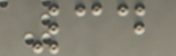34
